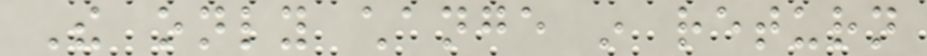The only change in return
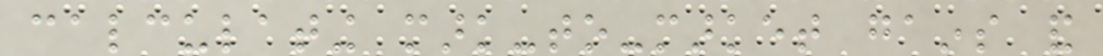calculating mark-to-market gains and
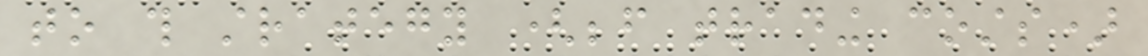to this strategy (before trading costs)
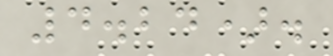4.24).
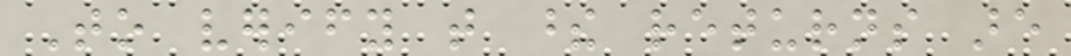To verify that these returns are
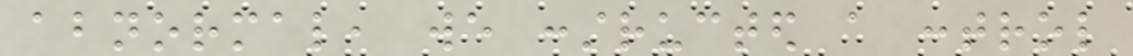abnormal, we constructed a control
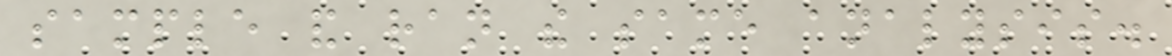sample and ran the same analysis.
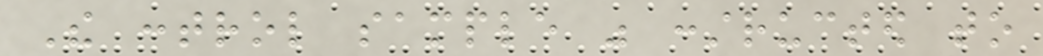The control sample was constructed to
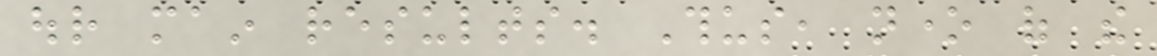our main results. Thus, none of the
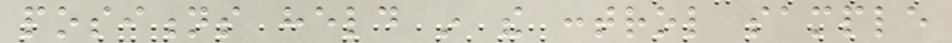positions held in the control sample
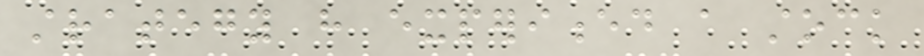strategy have experienced a stock
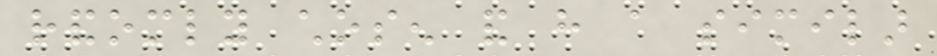randomly chosen and have a similar
